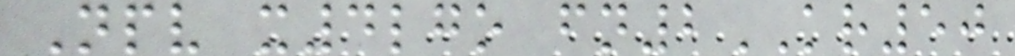Npv x4lgo fn2KR50
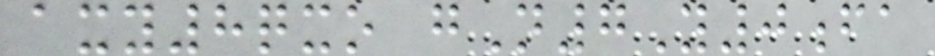axy8qxo gN7Y0fa
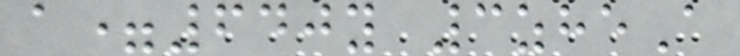a=640y 3zheA
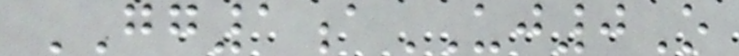GG1aUJ0O
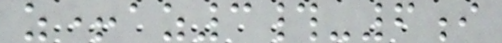z+az3#-6i
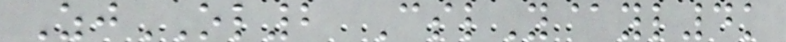ZjOL2 CslY@yl4k
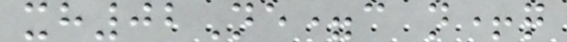xh02Ne=c n+q
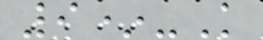9*-K
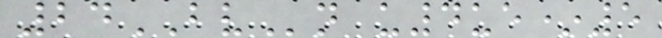24BVn u4ue*5
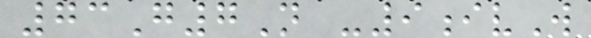73G7N -9ivW
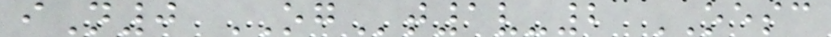iN0 OGt1v-2 OESC
